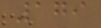179
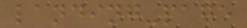landing-page
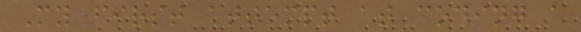My first attempt at coding a
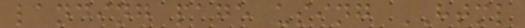landing page using HTML
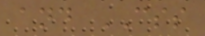and CSS
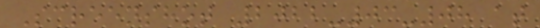Screenshot 2022-03-08 at
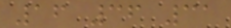16 36 31
